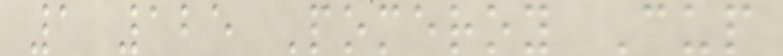1 125 Pomeroy Cup
